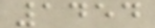1454
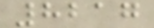8217
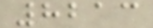8213
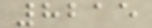8215
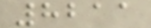8211
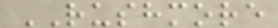RUSHMORE
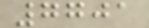7701
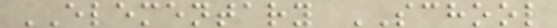ELEMENTARY SCHOOL
